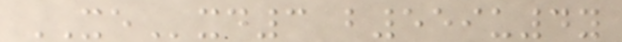XExd3 b559u4y
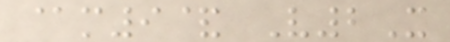@m9& V2X
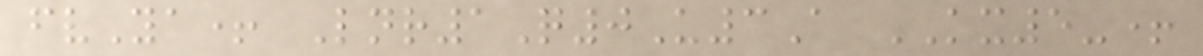fvYa+ Lnr1Q0U3A KX5-+
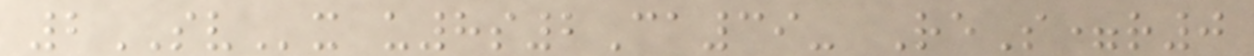2SVx u8s2Ca39- ReS=r0
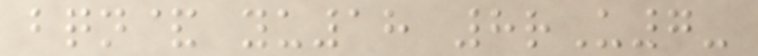bqn& yu18 8rU7-
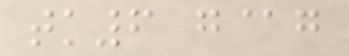tk6 g@g
